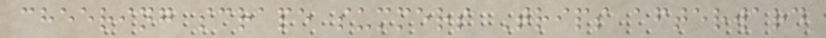cheering scrape summers Trips afterward
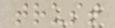trust
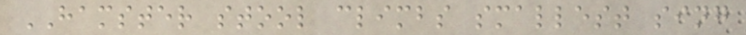HAMSTER stool climbs smallest sing
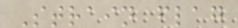Strain flag
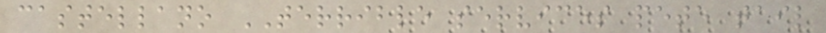castellano TERRIBLE services pete tail
